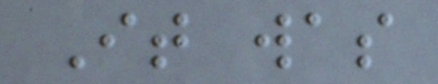It was
